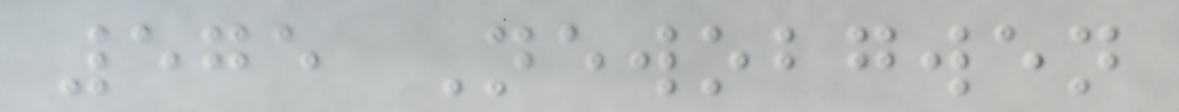575 Newobgwen
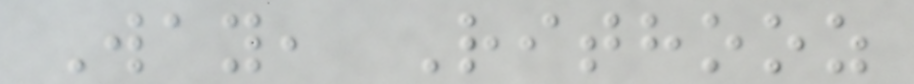Way, Rithooz
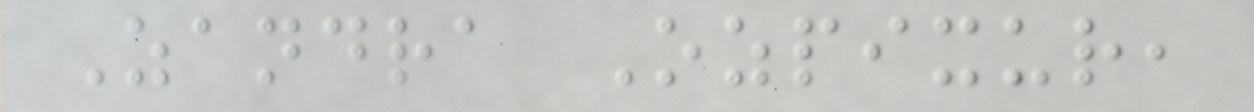Zandra Ozpixur,
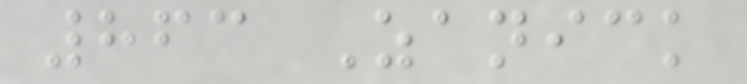863 Zanick
